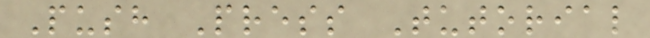Push Press Tutorial
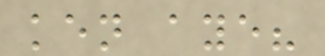ken aye?
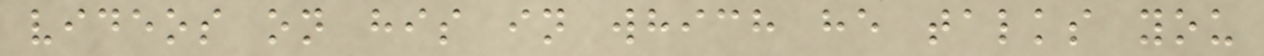videos on his in which he talks you
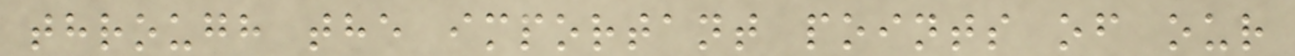through the important points of our
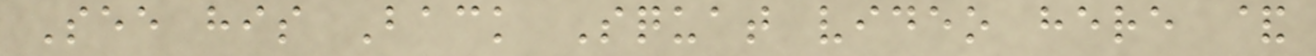See his Back Squat video here &
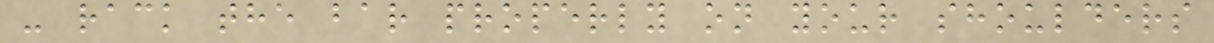- rack the bar properly on your shoulders
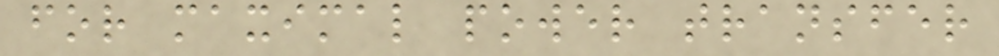for maximal power transfer
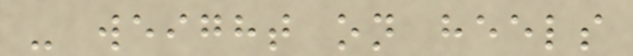- weight on heels
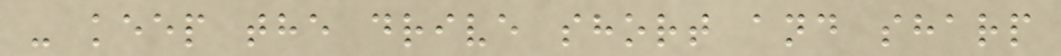- keep the drive short and sharp
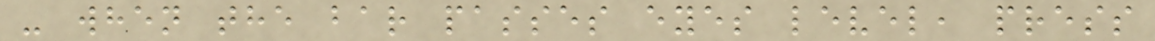- when the bar passes eyes level, press
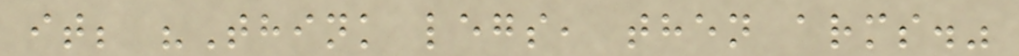it; "Think legs, then arms."
